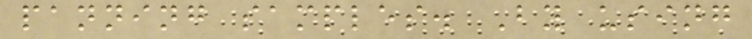panning samples. By using
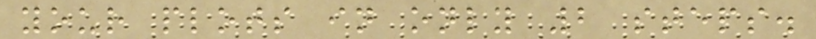your plots in only 2 steps.
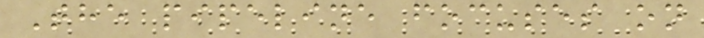The pipeline focuses on
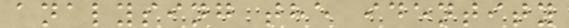analysing the identity
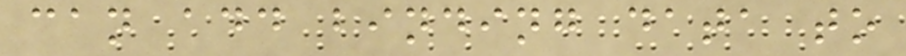can add binding data to
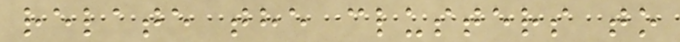relate the clusters to
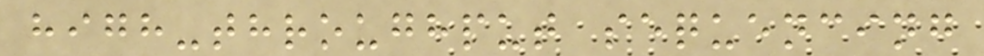high-throughput sequencing
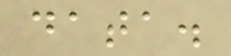data.
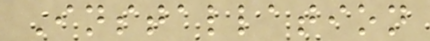Installation
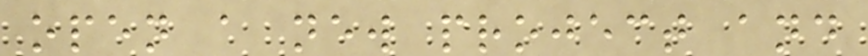open a new project and
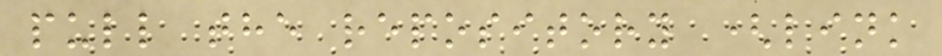pull the repository (link
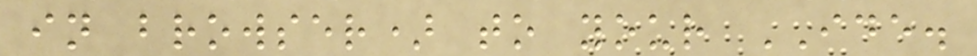in browser) to your IDE.
